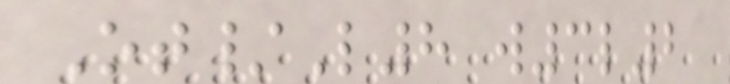Ot/L8 w3l2
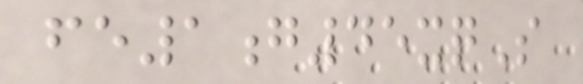fe1g45xqS
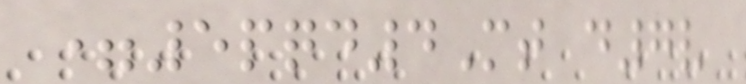=5pqd4Mt d7v
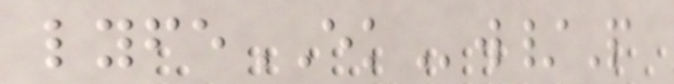lyfeEKw/P
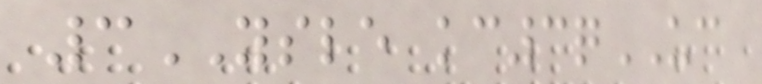3YSLE kc3qUC
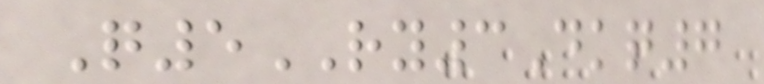Q5RY3Dkq7
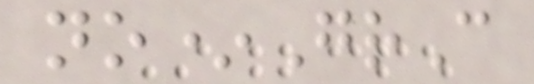no*GrC
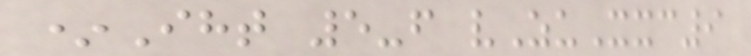*Iht 5-f vZuXxc9
